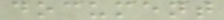document
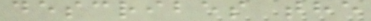describes the
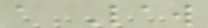a Law
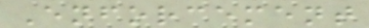Enforcement
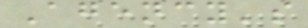Agency's
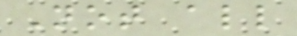Not all
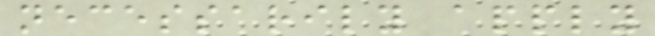necessarily apply
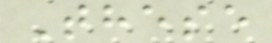These
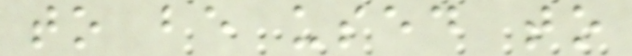to be used to
